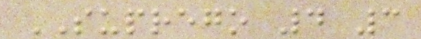SUPREGO 4 3
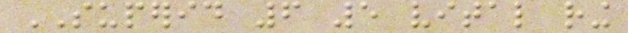SUPERID 6 5 vital ring
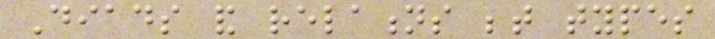Diads and relations between types
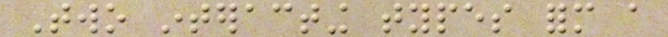Two interacting types form a
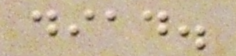diad.
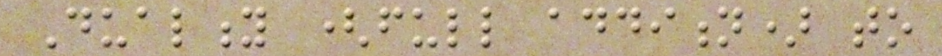Duality (full addition) to
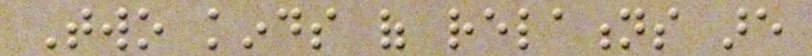Two kinds of relations are
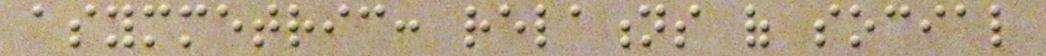asymmetric: relations of social
